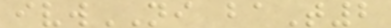ivwNI baT2
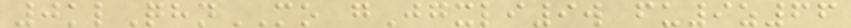0klQhnMO gJgxli9w fu9z66
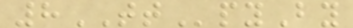8TTpyBy
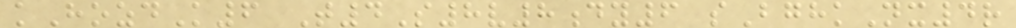kHozdK6 T4S8v8dy6 sBghkNx4r
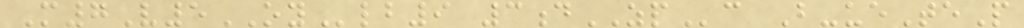M7V5OYlb9 3dZPc B-ueTeP
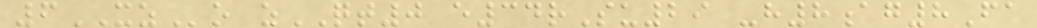6XZo zQT0 e34rSu29 -h8ag8Fa
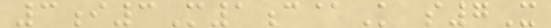3i3M1c@K s7X
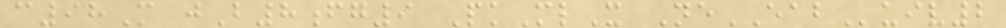c98M jB8fg9 PkMlX NeEABuiv2
